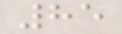85
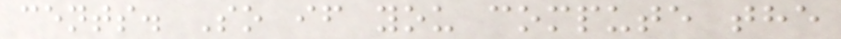cents. So if you compute the
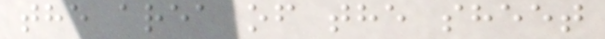the area of the sheet
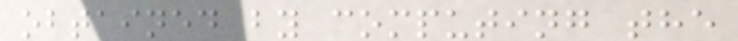obtained by computing the
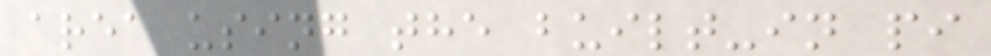area using the built-in pi
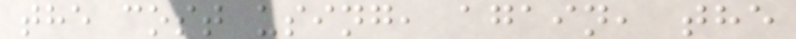the cost using, again, the
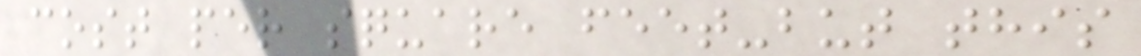cost per square feet-but this
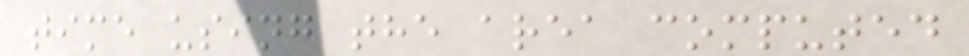time using the area computed
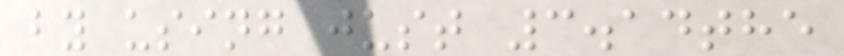by using just 3.14the
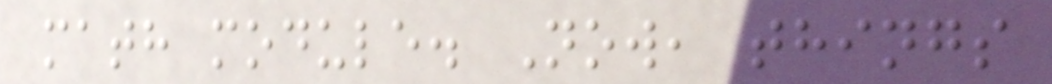math module. Now, things
